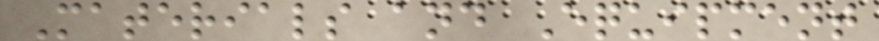Materials and Equipment
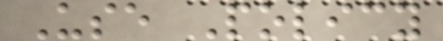Use Policy
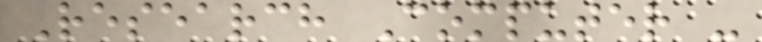Research Computer -
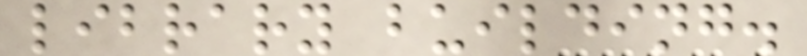library building.
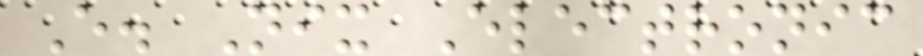E. Nix Electronic
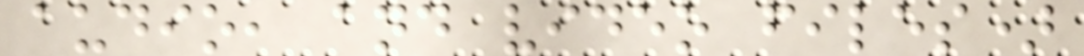audio, and video files)
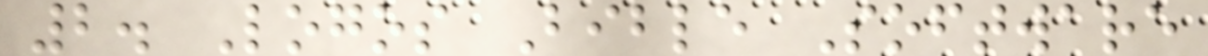2. Logos Bible Software
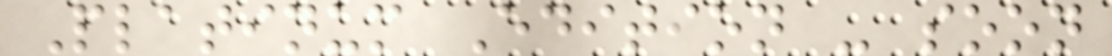Platinum Edition - soon
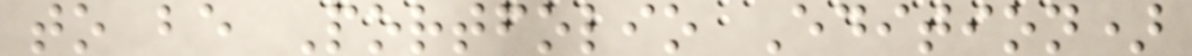to be Portfolio Edition)
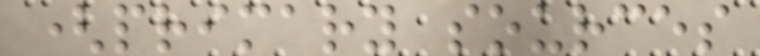(primary sources
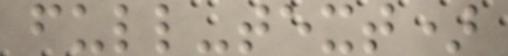full-text)
